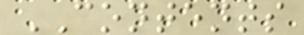CONTENTS
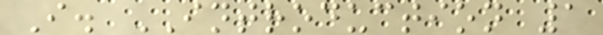I. INTRODUCTION 1
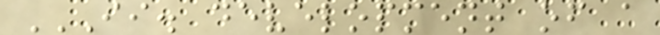II. DEVELOPMENT OF A
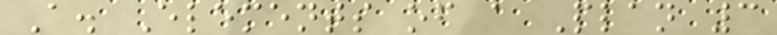A. Elements of a Plan 3
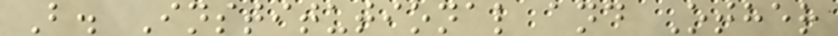B. Institutional and Other
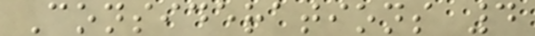Considerations 4
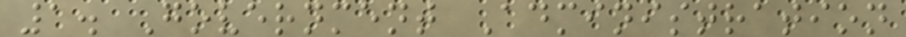1. Government Administration
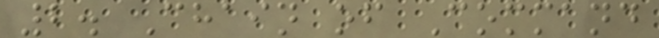2. Chain of Command
